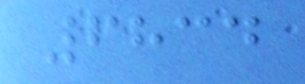6834
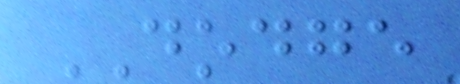DODGE
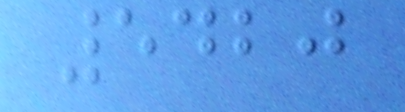5420
